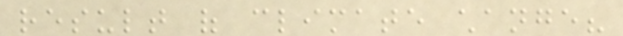result of climate change?
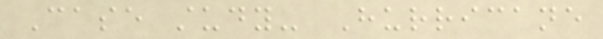Case study- Hurricane
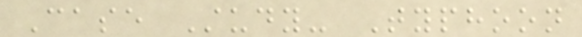Case Study- Typhoon
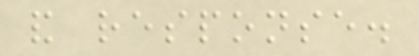and response.
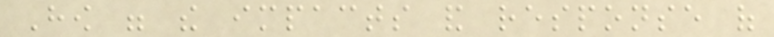How were the impacts and response of
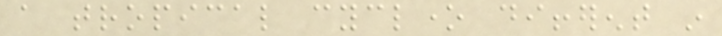a tropical cyclone different in
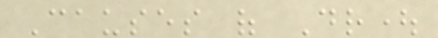Causes of Drought
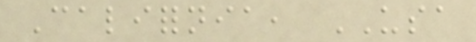California, USA
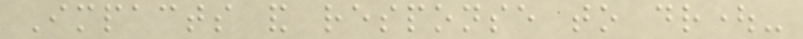Impacts and response to drought-
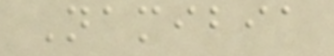Namibia
